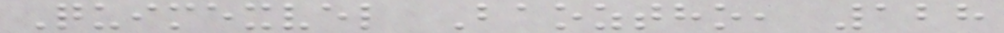Quimexvel Baoztho, 128
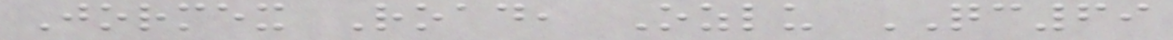Jormex Road, Ozlu QC69
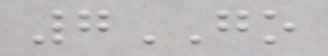7GO
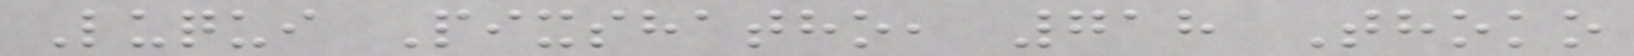Luqui Pixshatho, 718 Thoko
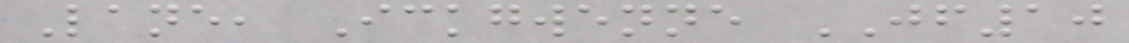Lane, Ickgwenne JF10
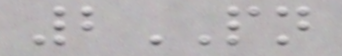2PN
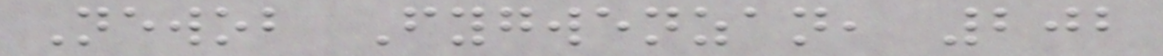Newob Fygwenzan, 202
